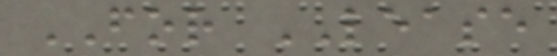FOR LEASE
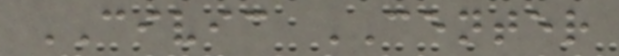CIVIC CENTER
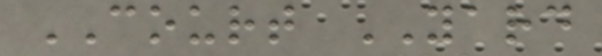COURT YARD
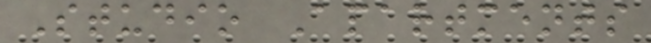Studio Apartments
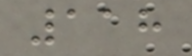118
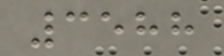3588
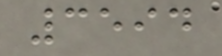3594
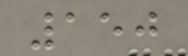150
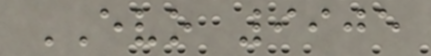EVO 9905
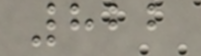822
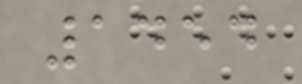1454
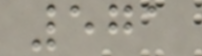571
